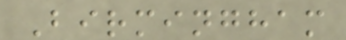Birmingham
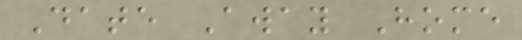Date Away Home
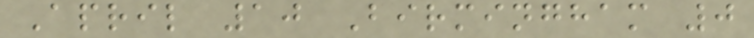April 10 Birmingham 0
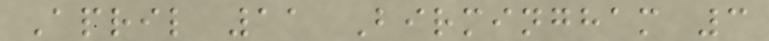April 11 Birmingham 3
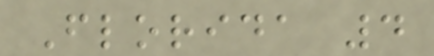Florida 4
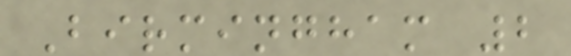Birmingham 2
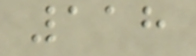118
